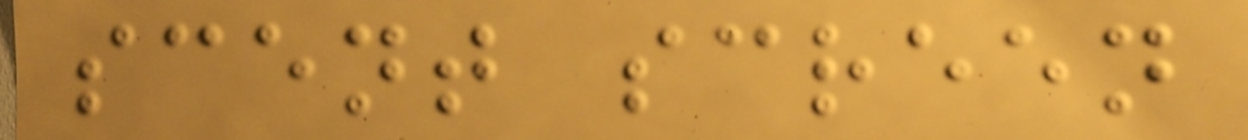scent screen
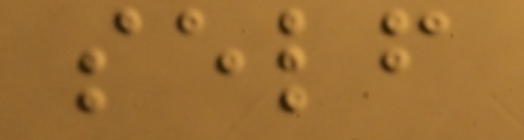self
